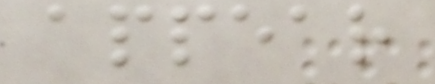appear
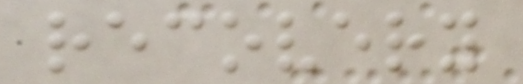recovery
